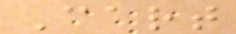Cart
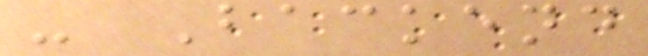- Backend
